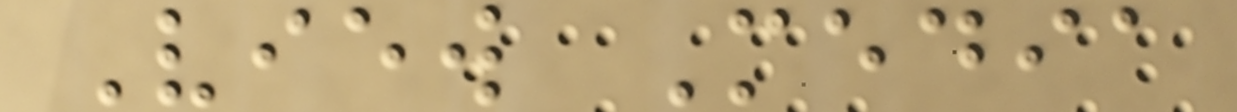View Media
